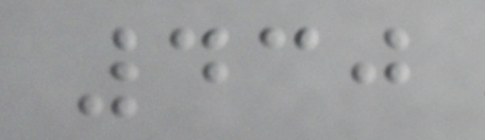430
